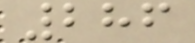286
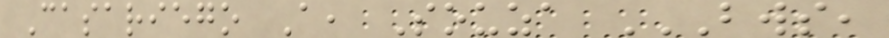Casariego A, Souza BWS,
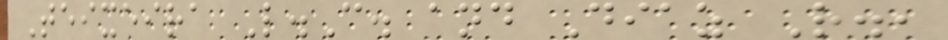Teixeira L.C. and Diaz R.,
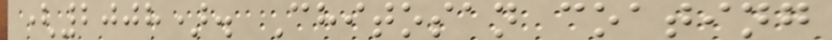(2008). Chitosan coating
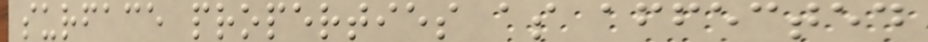surface properties as affected
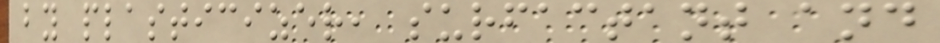by plasticizer, surfactant and
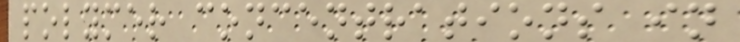polymer concentrations in
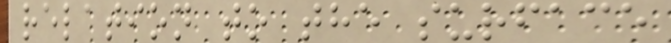relation to the surface
